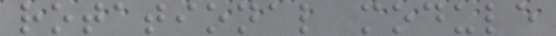rotational module
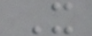X
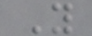Y
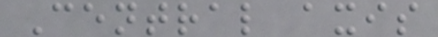Central axis
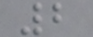2
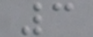3
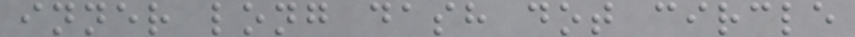inner long dash dot circle
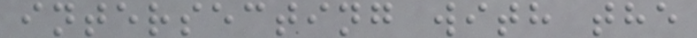intersecting with the
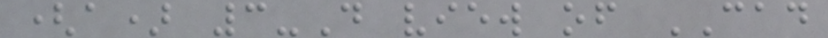(a) 3-D view of CAD
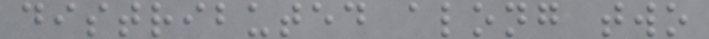distributed along two
